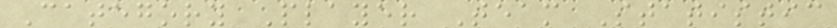Category Player Team Statistic
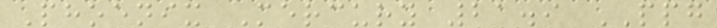Phoenix Mercury 21.9 PPG
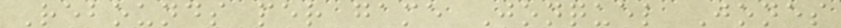Rebounds per game Jonquel Jones
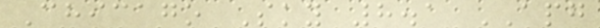Chicago Sky 8.1 APG
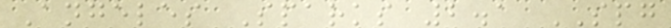Angeles Sparks 2.1 SPG
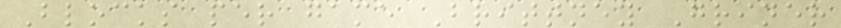Blocks per game Brittney Griner
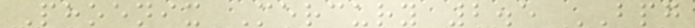Phoenix Mercury 2.5 BPG
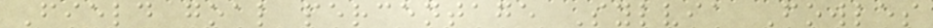Field goal percentage Sylvia Fowles
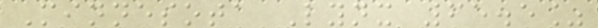Minnesota Lynx 65.5%
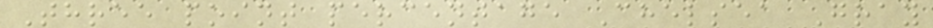Three point percentage Chelsea Gray
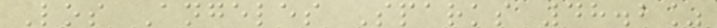Los Angeles Sparks 48.2%
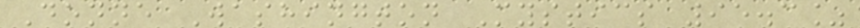Donne Washington Mystics 95.3%
